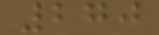270
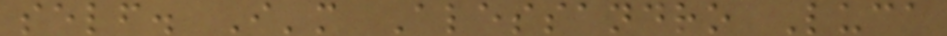self. I'm Alessandro Luca
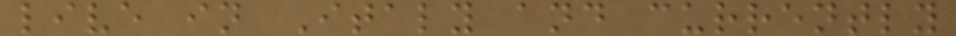live in Italy and currently
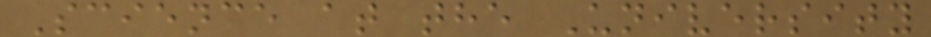Science at the University
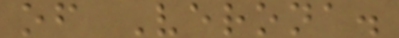of Verona.
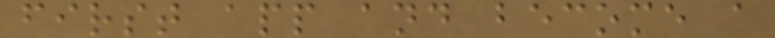first app and become a
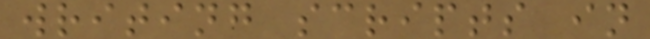writing scripts in
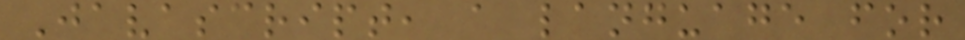Javascript, a language for
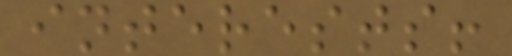interests!
